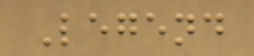Legend
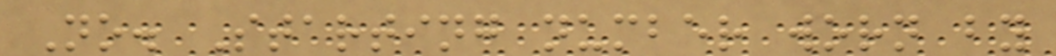No. Starting number worn by
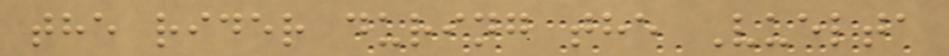the rider during the Vuelta
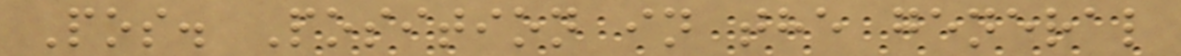Pos. Position in the general
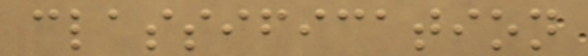classification
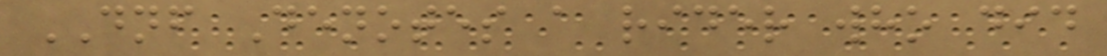DNF Denotes a rider who did
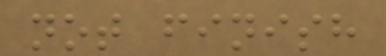not finish
